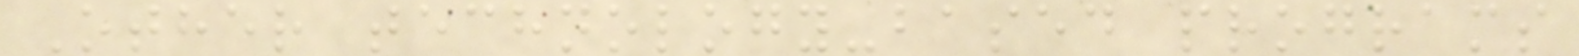Other technology-based programs
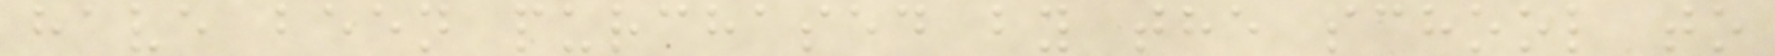have been purchased by the school to
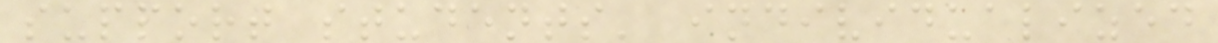support students' individualized
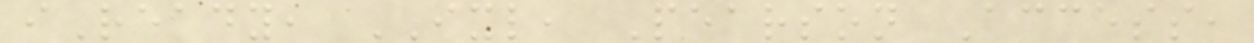iReady, IXL, Pearson Access,
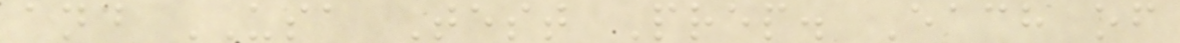and USA Test Prep. Each of
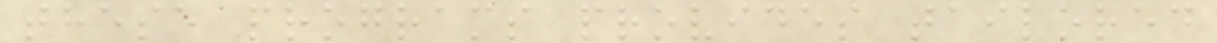these programs provides tailored
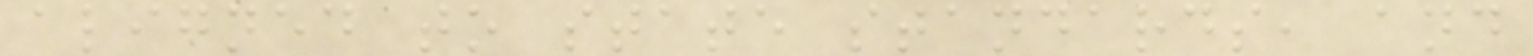aligned to state standards, and
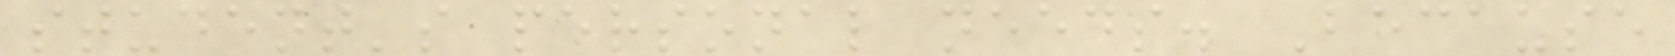student's personal needs. Because
